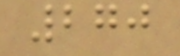270
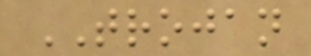TROJAN
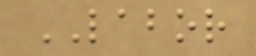LABOR
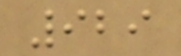929
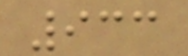933
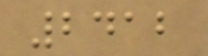2412
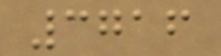3716
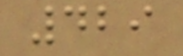429
